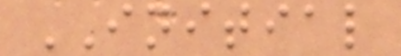INITIAL
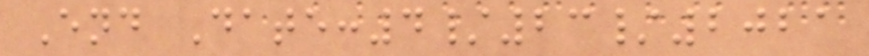End Date:4/23/2021
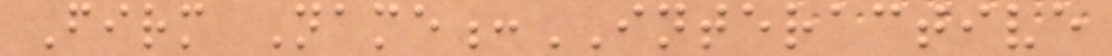Firm Name:INTERACTIVE
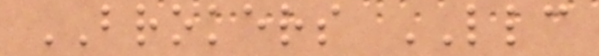BROKERS LLC
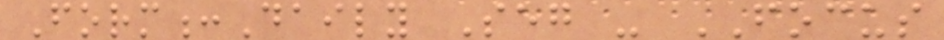Form:Daily Seg - FOCUS
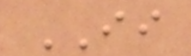II
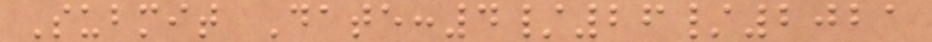Submit Date:4/26/2021
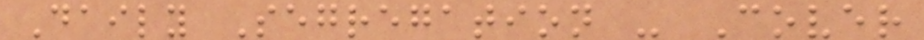Daily Segregation - Cover
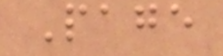Page
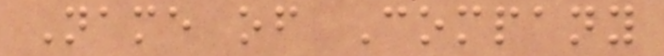Name of Company
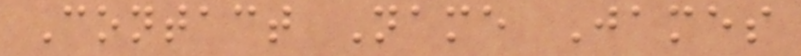Contact Name James
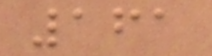161
